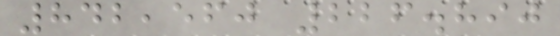842,560 226.890
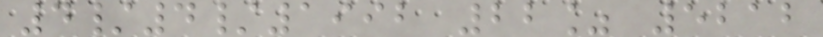4/4/1992 22% 5212
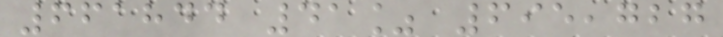661844 41% 695,727
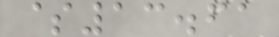$13.61
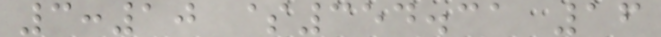3:10 $354.31 16
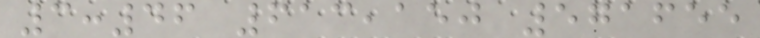3:46 613,150 571655
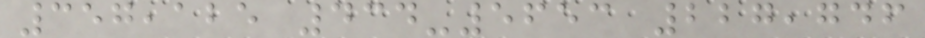357,125 434-5653 227,746
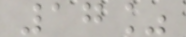17%
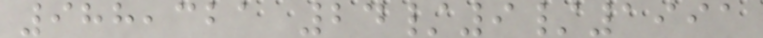988,321 24/9/1991
